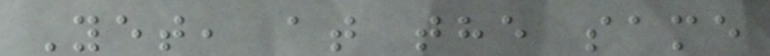Yet, at the same
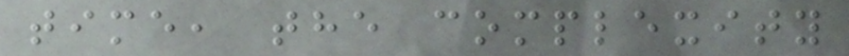time, the complexity
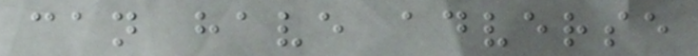can have adverse
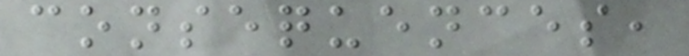consequences,
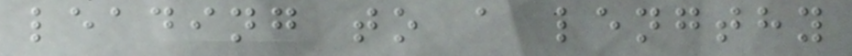leading to a lengthy
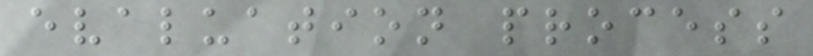evaluation process
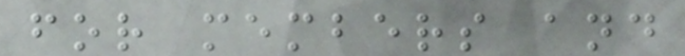for members and
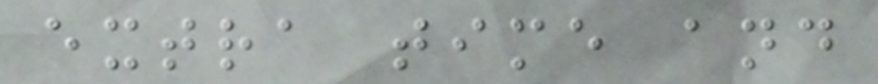extra time and
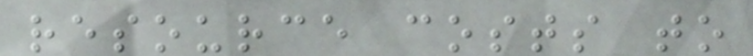resource costs to
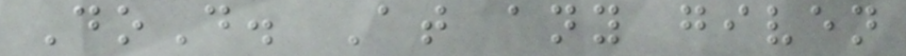DoD. At any given
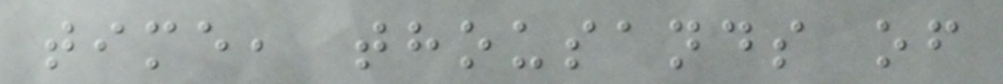time, thousands of
